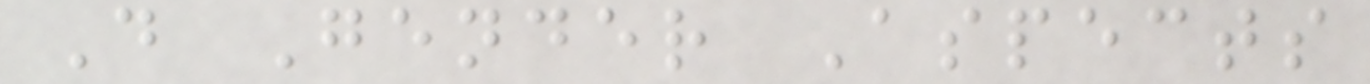D Gender Aspects
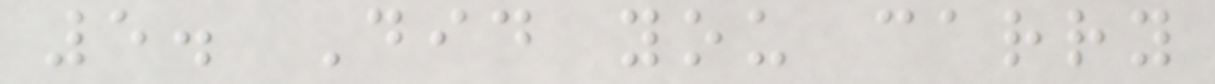5. Did you carry
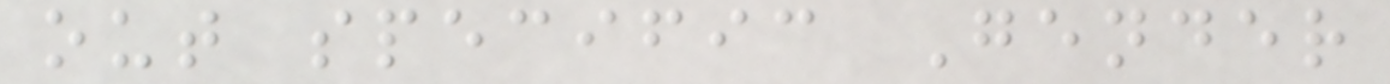out specific Gender
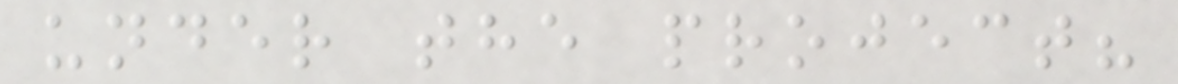under the project?
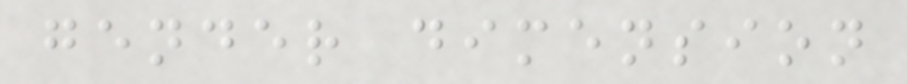gender dimension
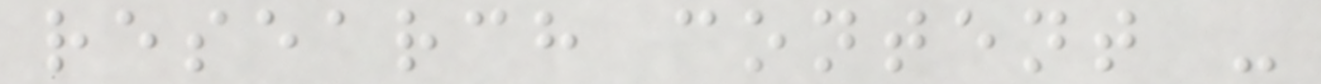research content -
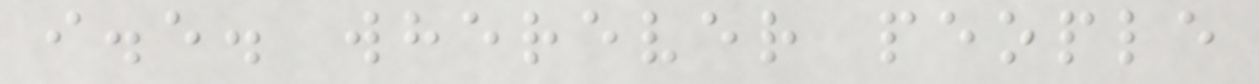i.e. wherever people
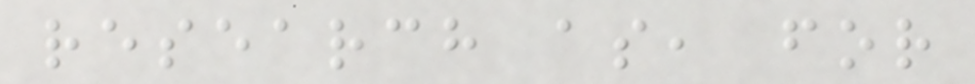research as, for
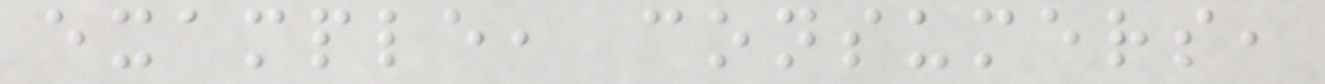example, consumers,
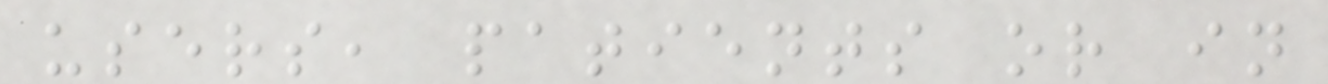users, patients or in
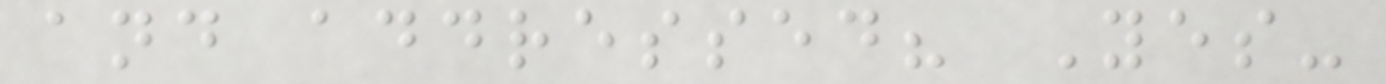and addressed? Yes-
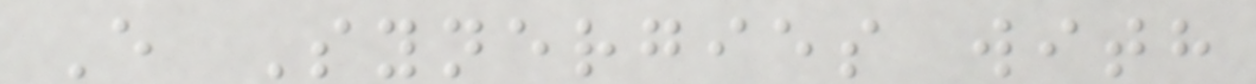E Synergies with
